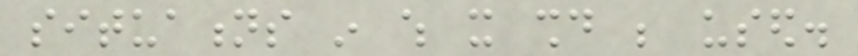situations in which it should be used.
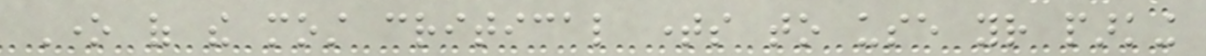One of the most critical times to use your parking
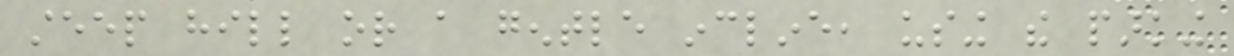steep hill or a gentle incline, using the parking
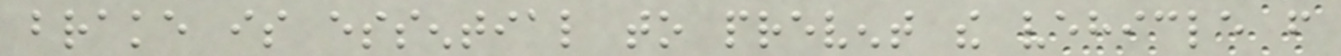brake is essential to prevent the vehicle from
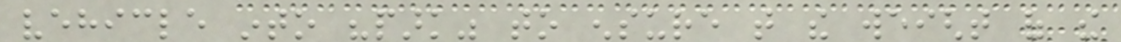vehicle into "park" to ensure that the weight of the
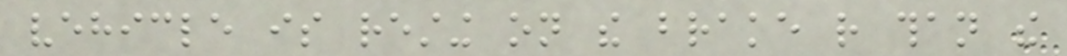vehicle is resting on the brake rather than the
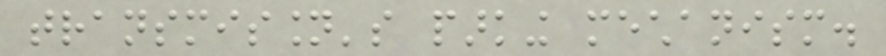transmission's parking mechanism.
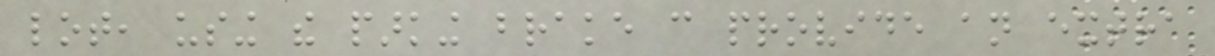lot, using the parking brake can provide an extra
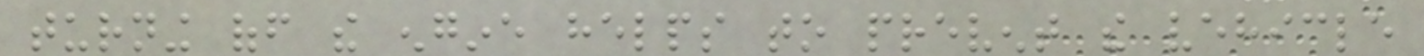turning off the engine helps to prevent the vehicle
